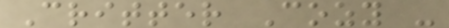Critter Cozy -
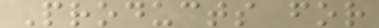Products for
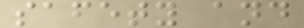safety and
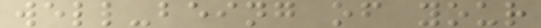well-being of your
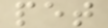pet
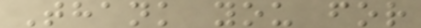Thank you for
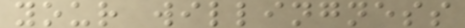your willingness
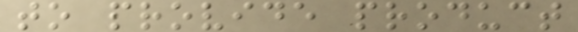to provide product
